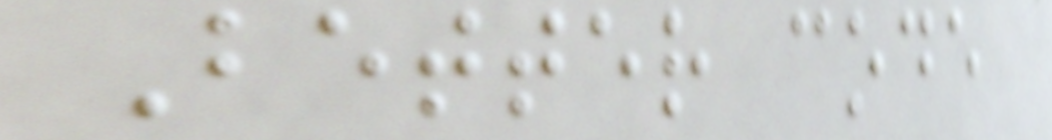Better code
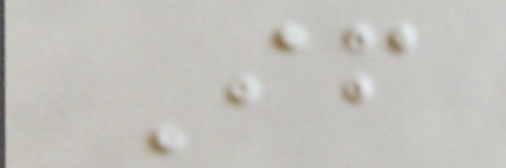If
